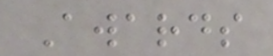Awards
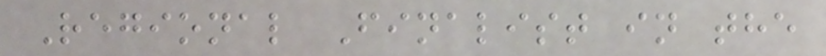Regional Finalist in the
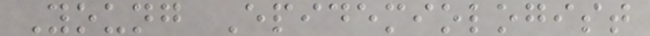Young Epidemiologist
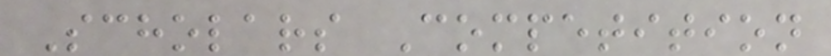Scholars Competition
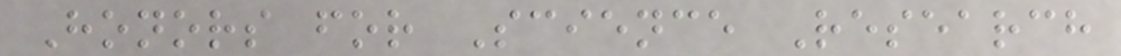Honors for Science Research
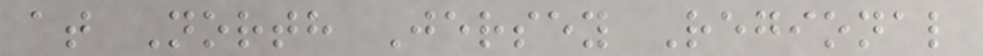at North Jersey Regional
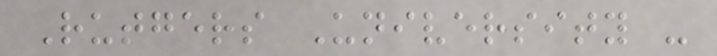Rutgers University -
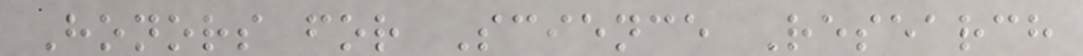Honors for Science Research
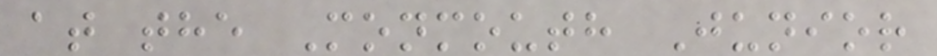at the Monmouth Junior
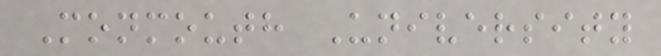Monmouth University
